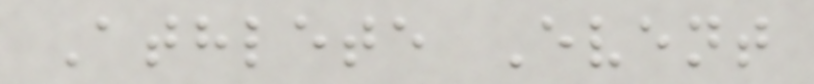Athlete Event
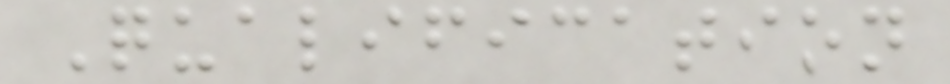Qualification
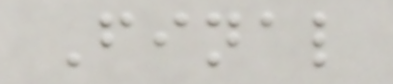Final
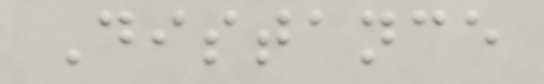Distance
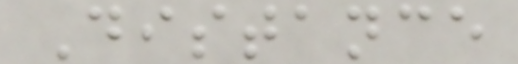Distance
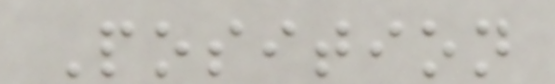Position
